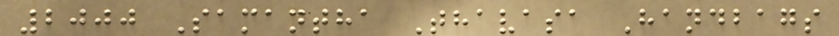2000 Samantha Thavasa Handbags
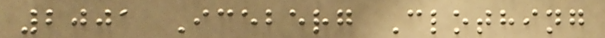2001 Iceberg Clothing
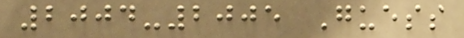2004-2005 Guess
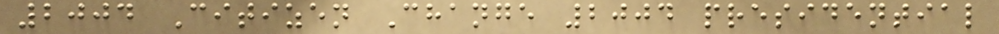2004 Citizen Change 2004 presidential
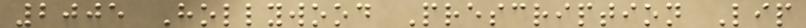2005 Hollywood Prescription Lip
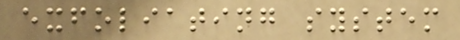exfoliating system
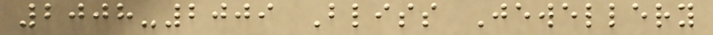2008-2009 Bliss Jewellery
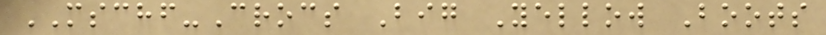MSCHF-Crocs Big Yellow Boots
